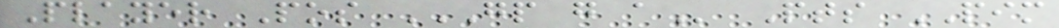Player Pos GP G A Pts PIM
